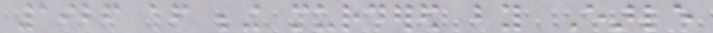1926 after being murdered by Earle
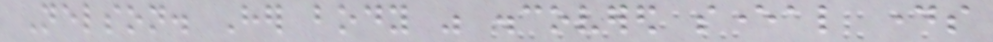Nelson. Her body was discovered several days
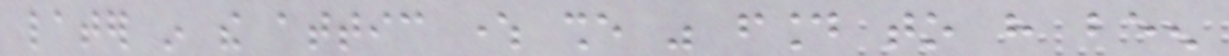later in the attic where she was found to have been
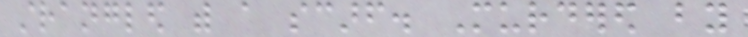strangled with a scarf. Murdered by
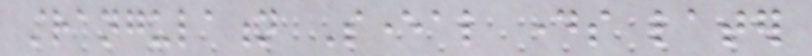strangulation Several days later
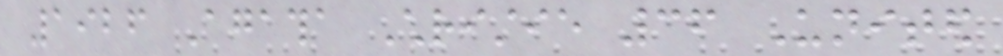1926 Agatha Christie 36 United
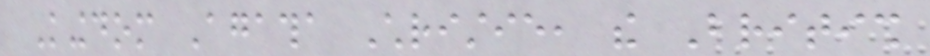Kingdom Agatha Christie, the British
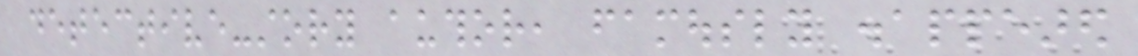detective-story author, famously disappeared
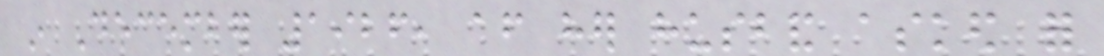in December 1926, after her husband asked for
